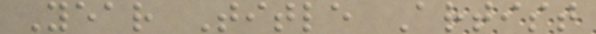Year Title Artist
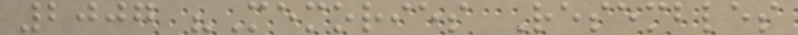2007 "Memories Resembles
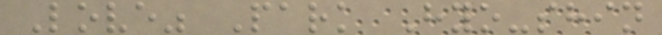Love" Park Hyo-shin
